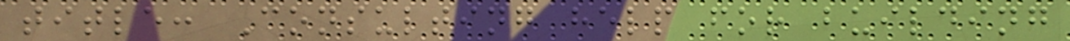title: Consulting help for building
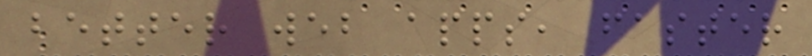better web apps, faster
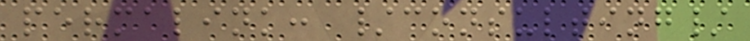permalink: /consulting/
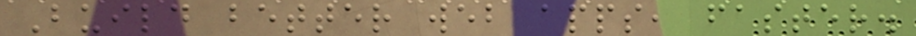Build better web apps, faster.
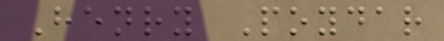Henry Poydar
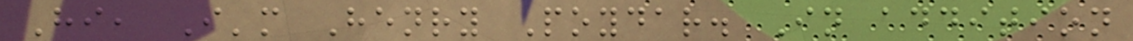Hi, I'm Henry Poydar. In addition
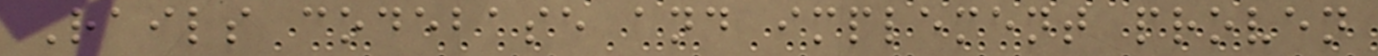Rails codebase and implement proven
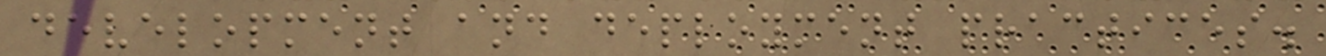development and deployment practices.
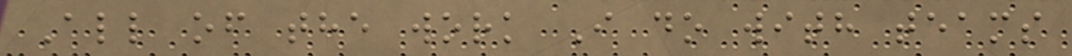All of the work I do with teams
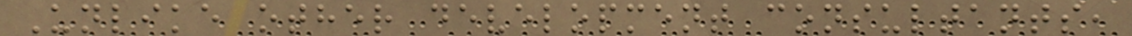Unlike other development consultants,
